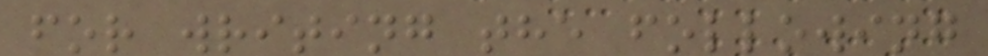for writing the following
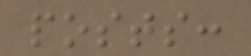posts:
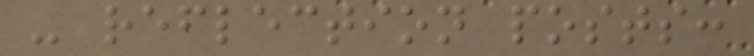- reflection posts:
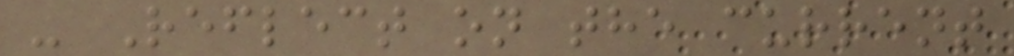- Reflect on the current
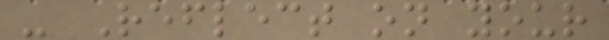- Reflect on your
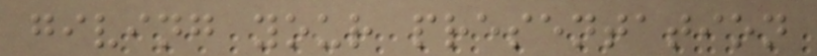giving your presentation
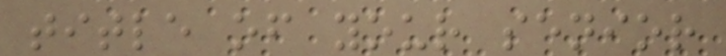title of your senior
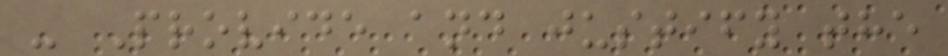- Provide and justify the
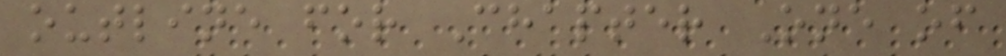outline for Chapter One of
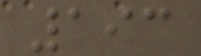193
